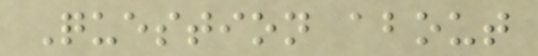Question about
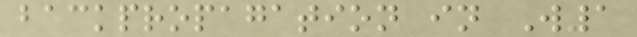backpropagation in W1
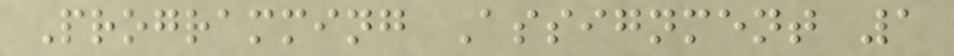Programming Assignment 1
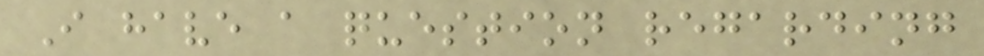I have a question regarding
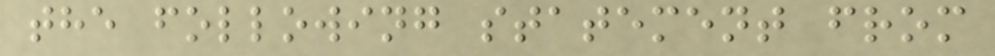the following statement from
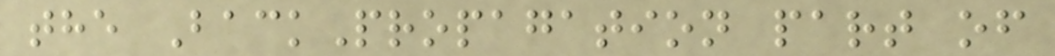the BackPropagation part of
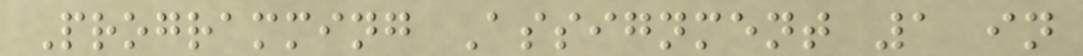Programming Assignment 1 in
